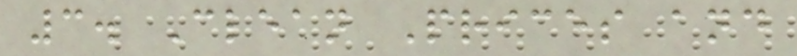3. Clean Prices and
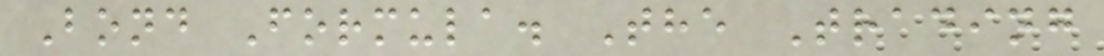Bond Formula. The Trading
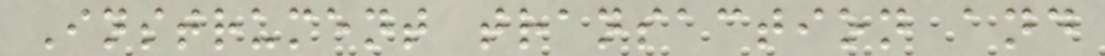Instrument transaction and
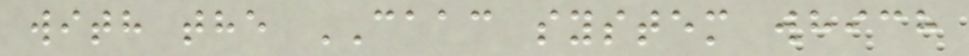with the CAAC system which
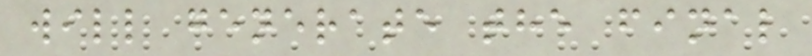will generate the final
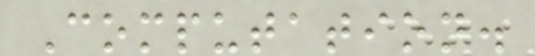Computation.
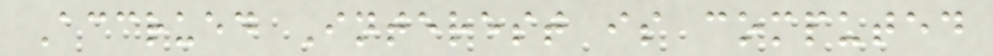Accrued Interest is computed
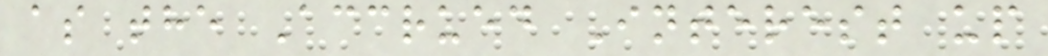as the Accrued Interest up
